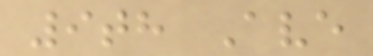9th Ave
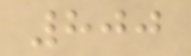800
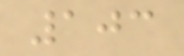103
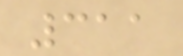311
